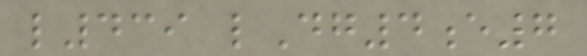l439 lDg4e7
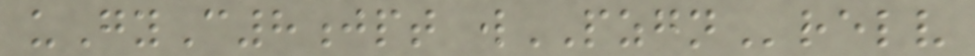uGyC8jpt wPZGNrelv
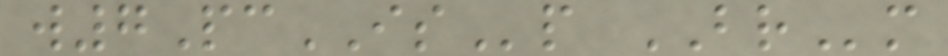w7PcISp BRm
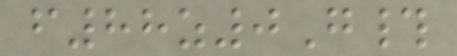f88z0G#
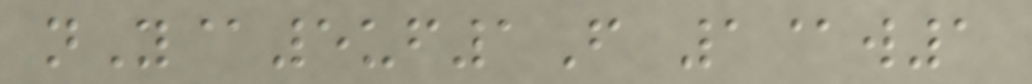nY@5uf1F 1@w1
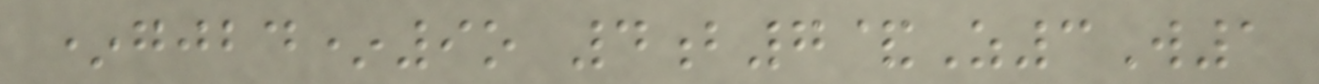*gjbd*9o 4b7&Z3W1
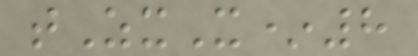tZxX*8
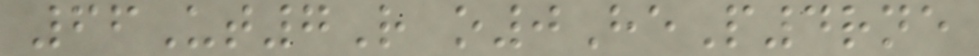66Ut7R o0HeP4rne
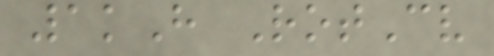1kH RotCv
